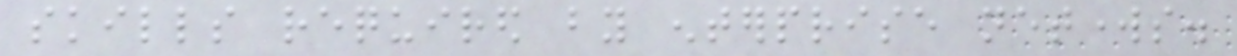skills required by enterprise networks.
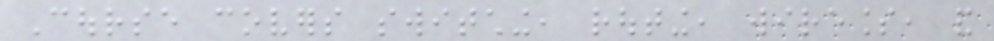Course covers switching, routing, wireless, and
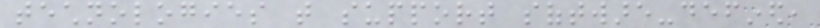technologies that support software-defined,
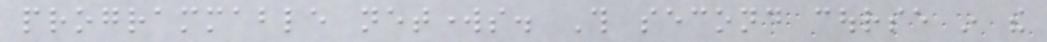programmable networks. This second course in the
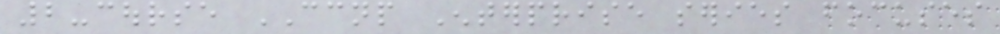2-course CCNP Enterprise series focuses
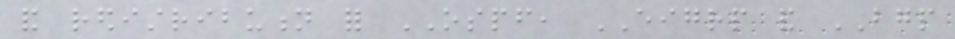and redistribution for OSPF, EIGRP and BGP
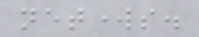networks.
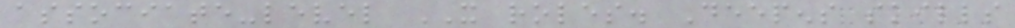associate-level IT roles. Deepens skills
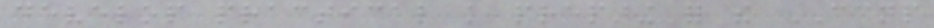develop practical knowledge preparing for the CCNP
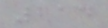214
